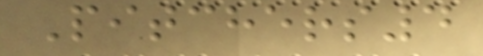Pitchers4
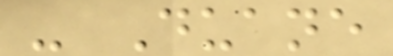- Duane
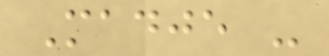Madje -
